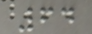64
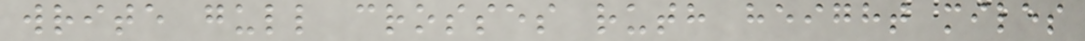write gull crosses ruth height miles
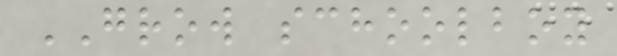GROW schoolboy
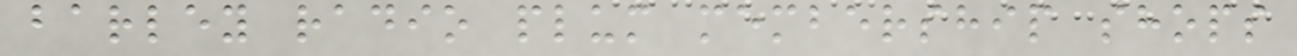barley radio plum membership shops
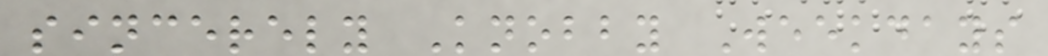sincerely Knobby Weekdays
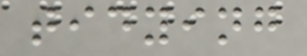tidying
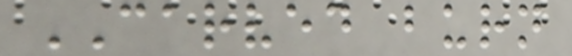CARVED burn
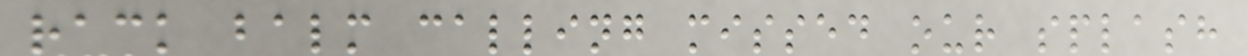rack balm calling missed our splash
